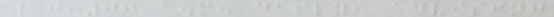10:00 a.m. daily, advising
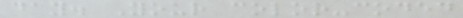day. Your color-coded
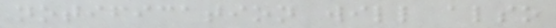notification will also
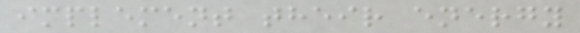implement their energy
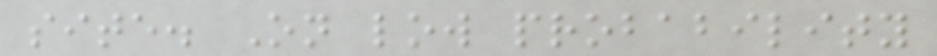site. On low probability
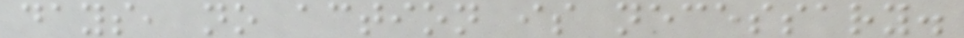days, no action is necessary.
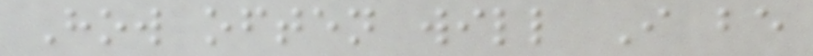How often will I be
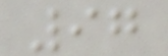97
